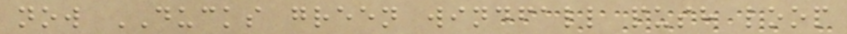now DUCKS green windfall push loop
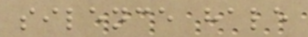silence hale
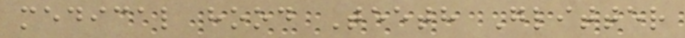medical hood Teeth Glitter
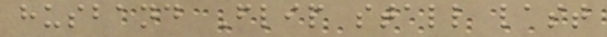husband Flip stall last
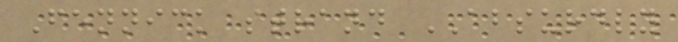Fennick strand ABSURDLY
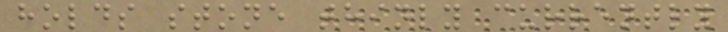holds stone thinly currently
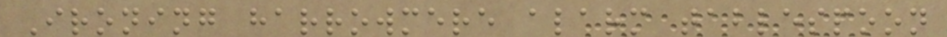Ironing harrowmere alarm tablespoon
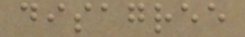disagree
